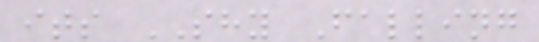its SHY Falling
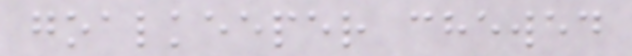goalkeeper chewed
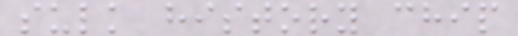sulk history chip
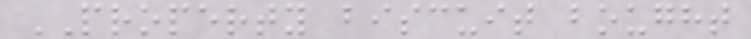PROPERTY biscuit bought
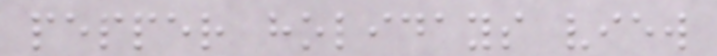pepper holidays view
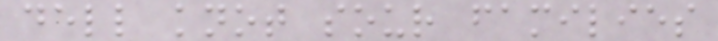dell knot sour families
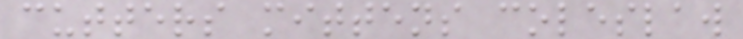cutters mittens coleslaw
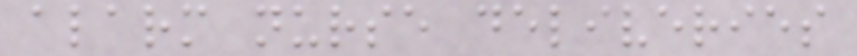alarm nurse deliveries
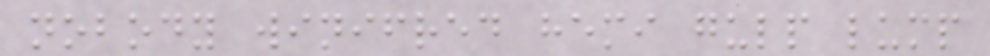nobody winifred hemi gulp lump
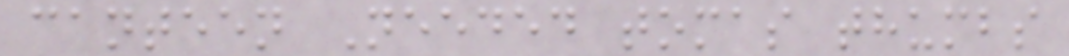canteen Needed tomas thumbs
